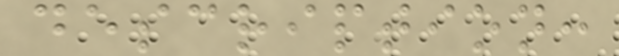description:
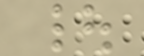|
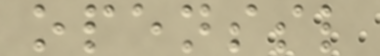openssl
